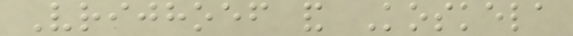Vrijhoef and Koskela
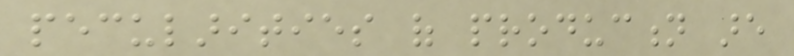pecularities of production are
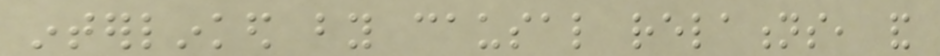interlinked by causal relations, and
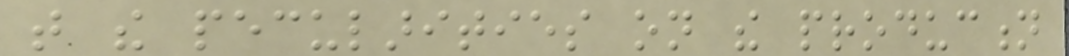that the pecularities on the production
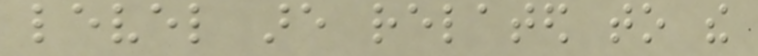level are related to the
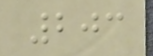203
